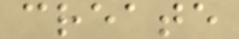create
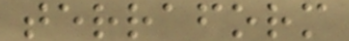terraform
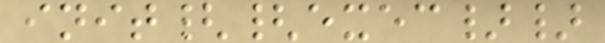init{{exec}}
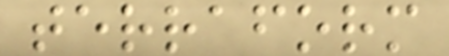terraform
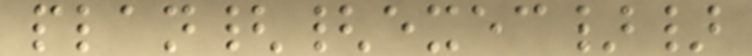plan{{exec}}
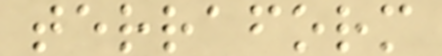terraform
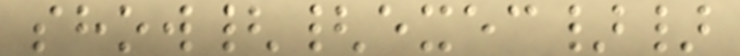show{{exec}}
